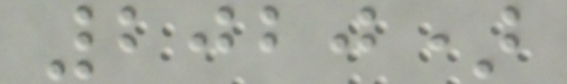2020)
